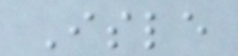Isle
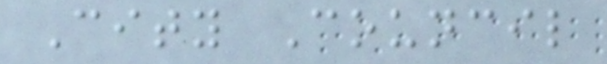City Council
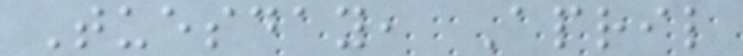Tuesday, April
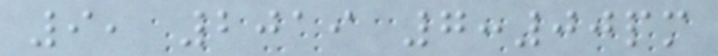9, 2019 7:00pm
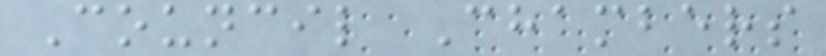Council Chambers
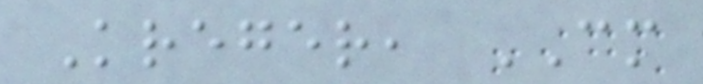Kreger, CM
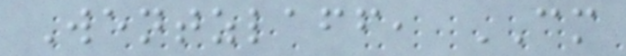Wentzlaff, CM
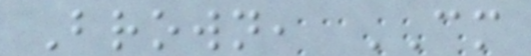Brown, CM
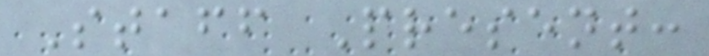Staff Present:
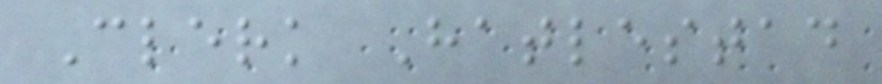Clerk Hatlestad
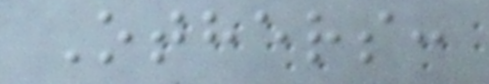Others:
